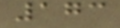173
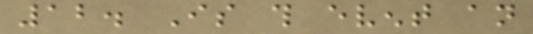12. Is this event an
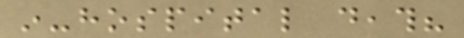in-hospital death?
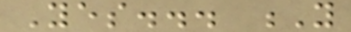Yes... Y
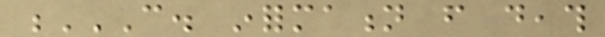C. INFORMATION FROM DEATH
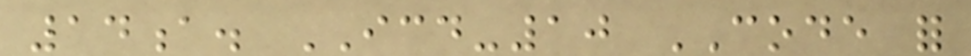14a. ICD-10 CODE for
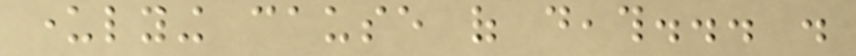underlying cause of death... .
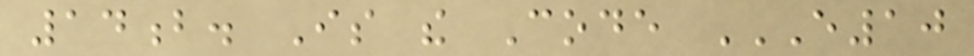14b. Is the Code E10
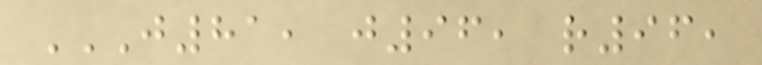J81, J96, R96,
